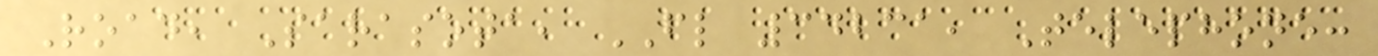Road, Sarasota, FL 34231, Telephone:
